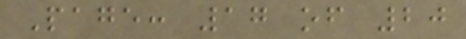Page: 17 of 20
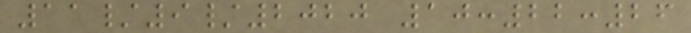11/9/2020 10:22:26
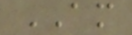AM
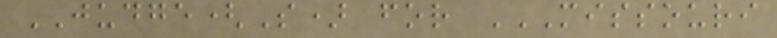JUDGE(S) for MISSOURI
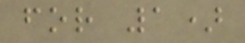for 1)
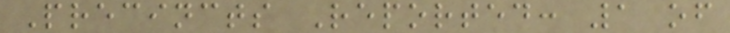Precincts Reported: 1 of
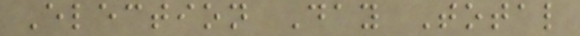Election Day Total
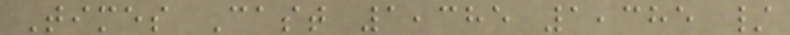Times Cast 1,385 1,385 /
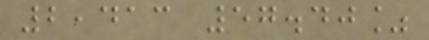2,413 57.40%
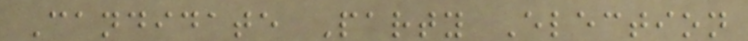Candidate Party Election
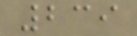239
